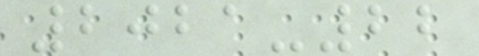2021-22
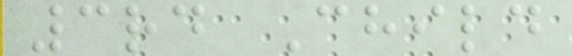3rd Child
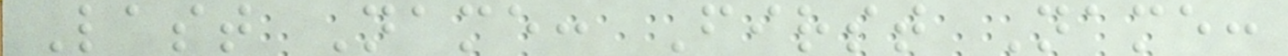Last Name: First Name:
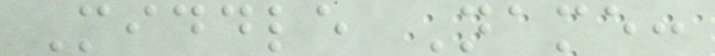Middle Name:
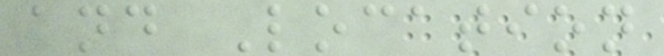and Location
